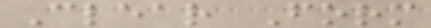Clear Form
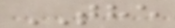THE
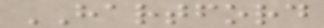HARTFORD
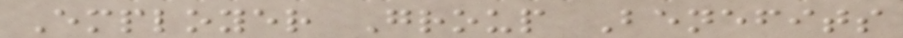Employer Group Benefits
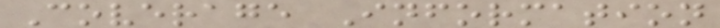Coverage Information
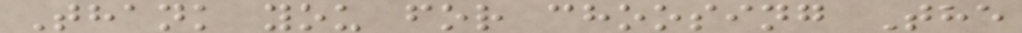Thank you for choosing The
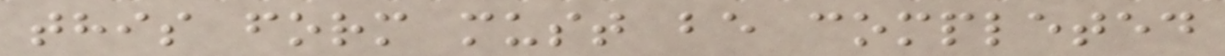this form must be completed
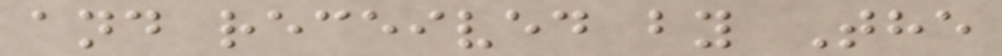and received by The
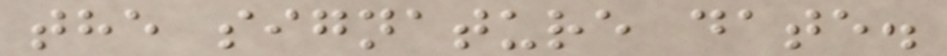the signature date.
